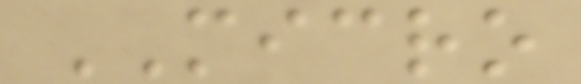MICRO
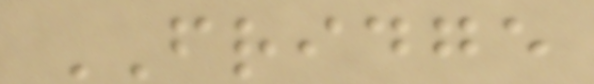FRIDGE
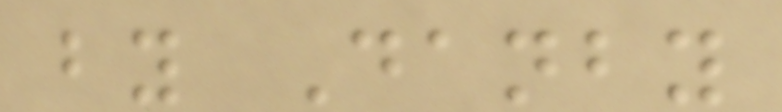by Danby
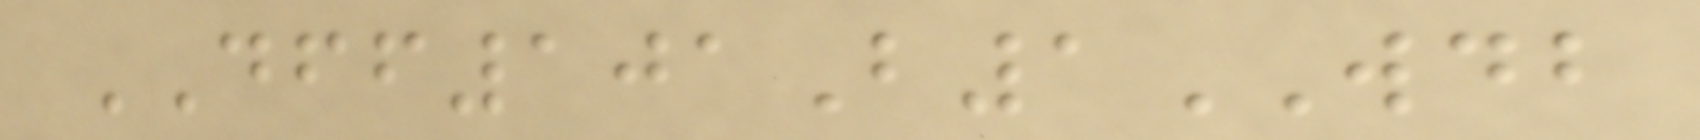DFF101B1WDB
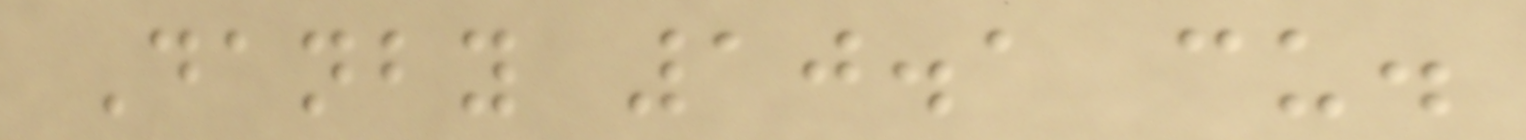Danby 10.1 cu.
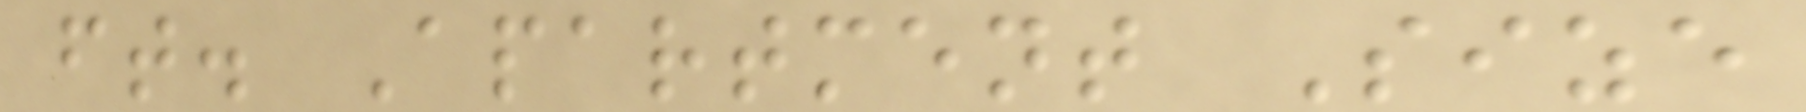ft. Apartment Size
